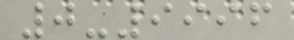0-9996
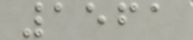1561
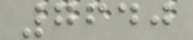7640
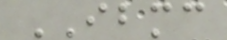IBMC
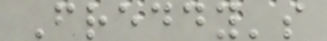Freddy's
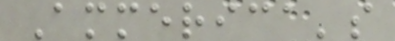Ammerica's
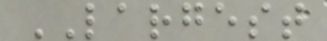LARGEST
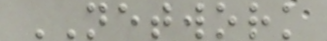NETWORK
